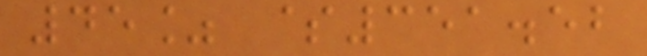45% $351.52
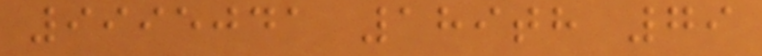9995041 189th 79
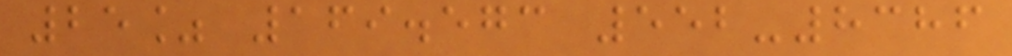25% 169.573 552-8386
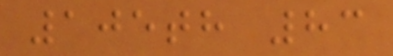105th 83
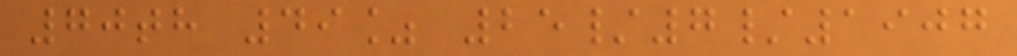70th 49% 25/7/1907
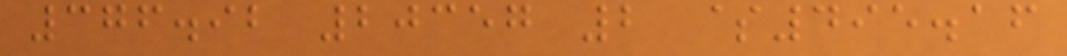376.92 20357 2 $495.16
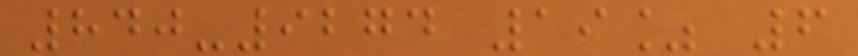840-9274 19% 6
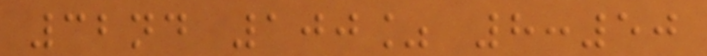32nd 100% 8:50
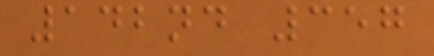142nd 357
